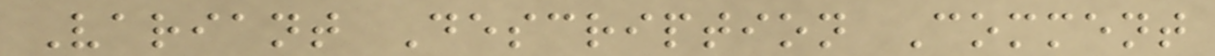Variant Description Comment
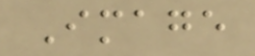Image
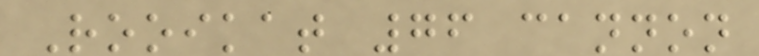Rooikat 76 cannon
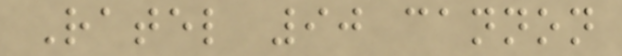Ratel 90 cannon
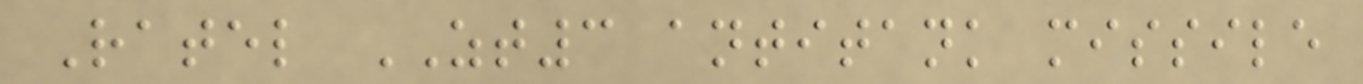Ratel ZT3 antitank missile
